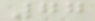77
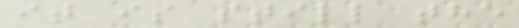it is still the
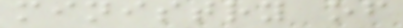ministry of
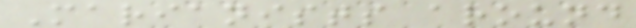Marianists around
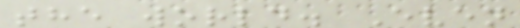the world. Even
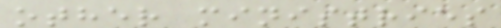other ministries
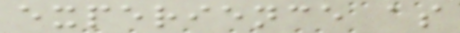experience as
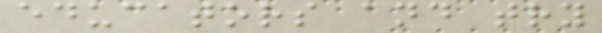educators and try
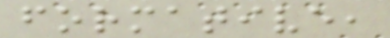formative,
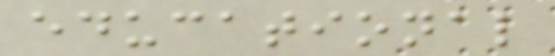educational
